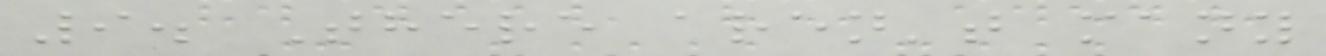9. There aren't many
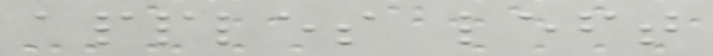apples left
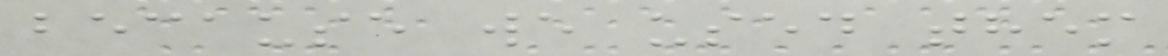because we used them
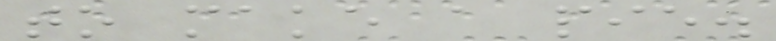to make a pie.
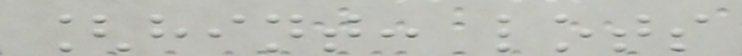[hint: lots
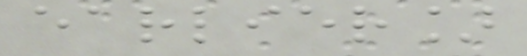earlier]
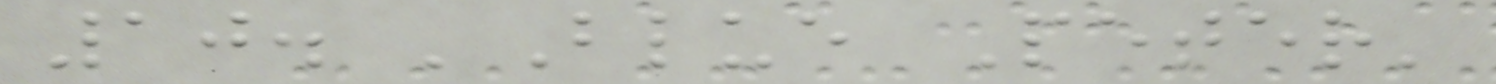10. 'Blue Peter'
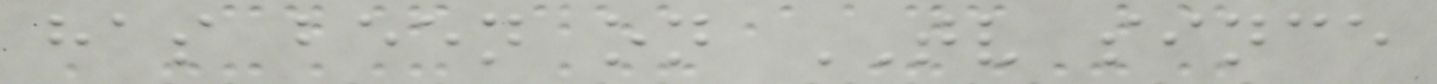has been on TV since
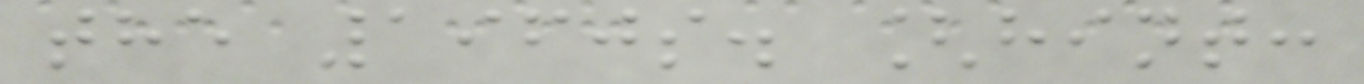the 1960s. [hint:
